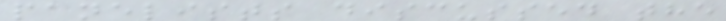panelists discussed the
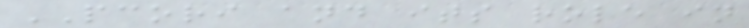PCORI and its role in
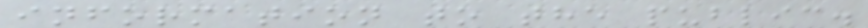information to the public.
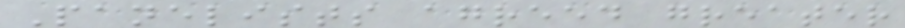Panelists agreed greater
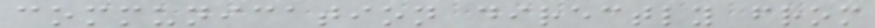communication directly from
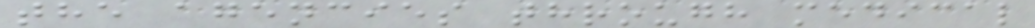the agencies through medical
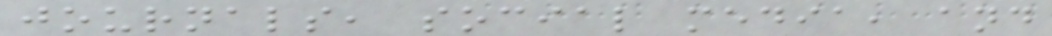journals, social media, and
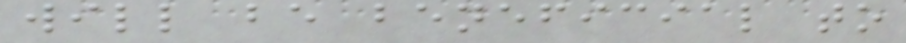will be beneficial to
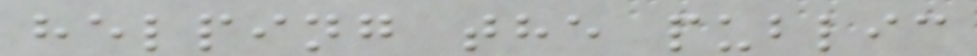helping the public
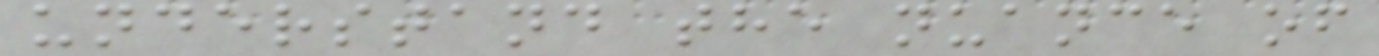understand the nuance of
